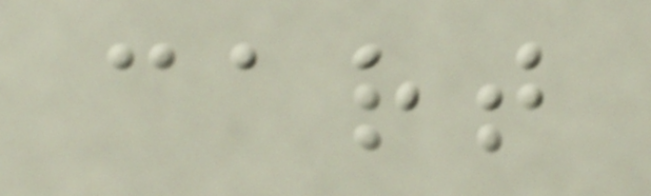cart
